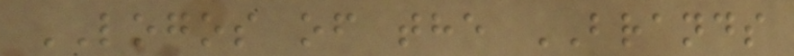LOGOS of the BRANDS
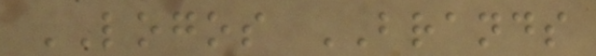LOGOS BRANDS
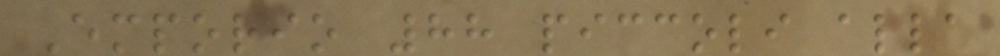Emporio 88 piccoli alla
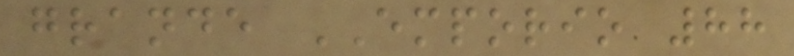grande EMPORIO 88
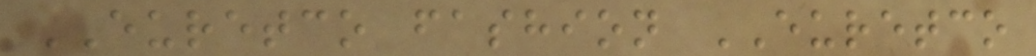EURETCO fashion EURETCO
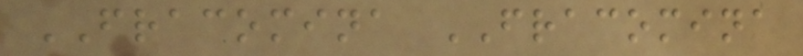FRACOMINA FRACOMINA
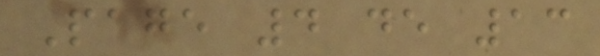Page 4 de 13
